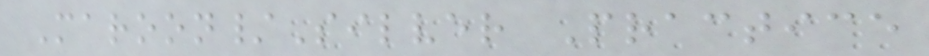Maroon/Silver Practice
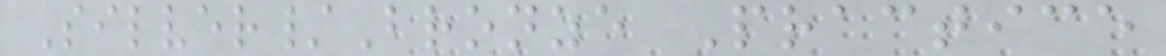Silver/Bronze Practice
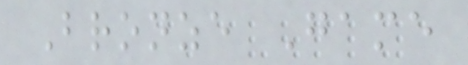Bronze Game
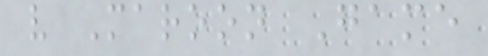v Maroon Game
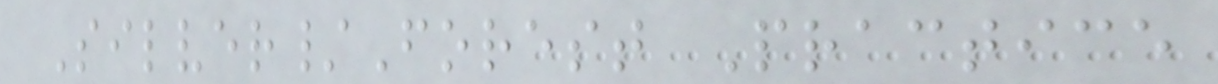Silver/Forest Practice
